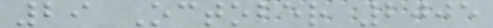29 October 2005
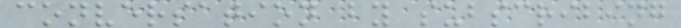conversation by subscribing
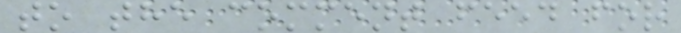to the comment feed for
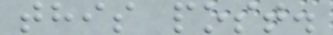this post.
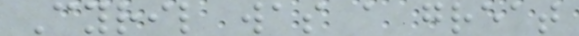Cyril was a great
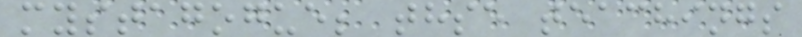mystagogue; thse teachings
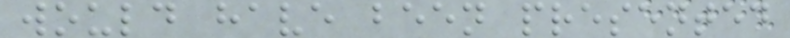would have been presented
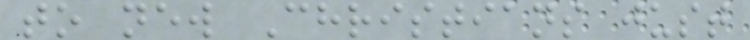to new Christians just
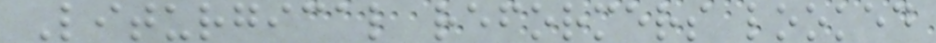Liturgical reformers looked
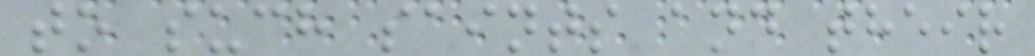to such saints and their
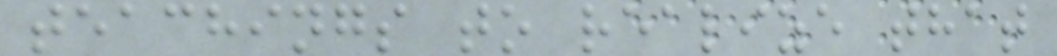teachings to realize that
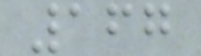167
